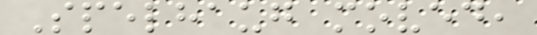Spelhaug moved,
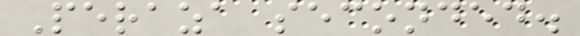Peraza seconded.
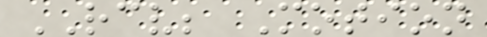RCV; Motion
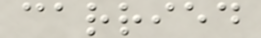carried
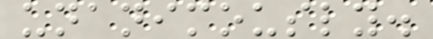unanimously.
